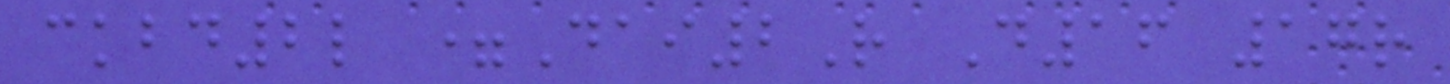ckbd2l =Dai2R D16 17r
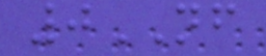0NF
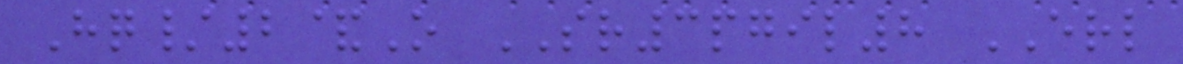Hq/2&O SR3pgil8 ERL
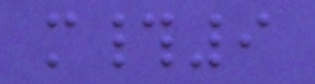m#9
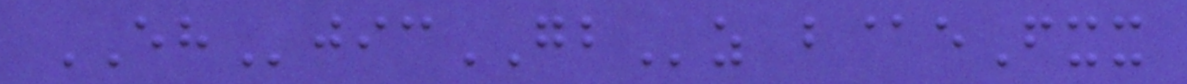EHjicGBz b@eFxx
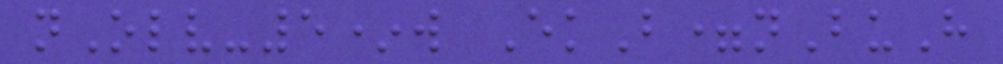nOlv-5*w EkB=nBuH
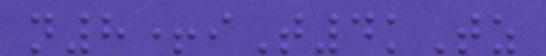n8+iT4kTz
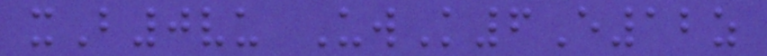xB0vu UwK6E12z
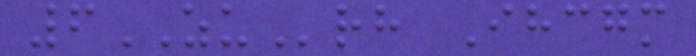6ZUrh Ihcgm
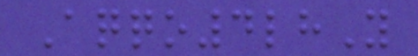Aqqo4lhY
